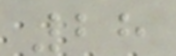28
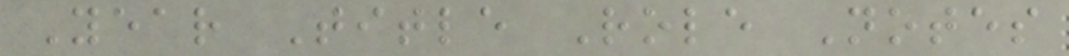Year Title Role Notes
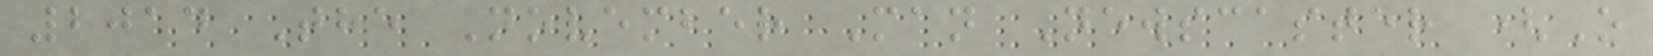2014 The November Man Newscaster (O
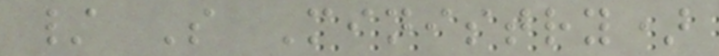/ S Ministry)
